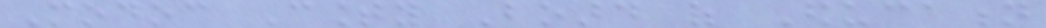Modoc County Board of Education
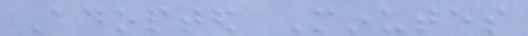Adopted Minutes
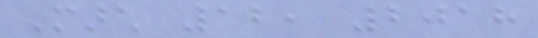March 12, 2018
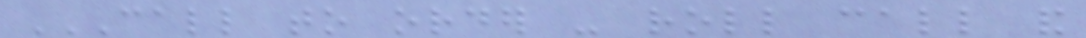CALL TO ORDER - ROLL CALL AND
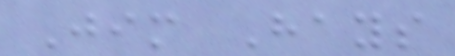Jim Hays
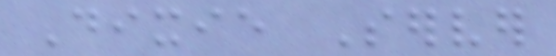Dixie Server
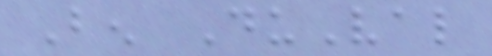Ben DuVal
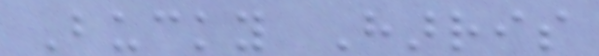Bucky Harris
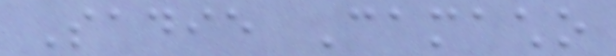Sadie Camacho
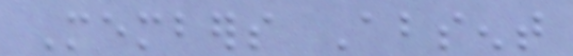Members Absent
